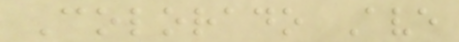Colorado Ave
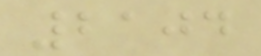2104
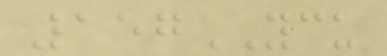157YCU
